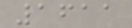1611
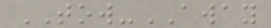TOW-AWAY
